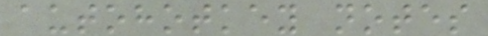autohotkey notes
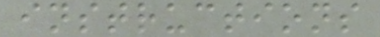instructions
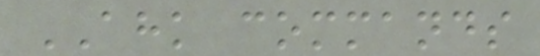AHK commands
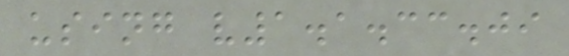using v1.1.33.09
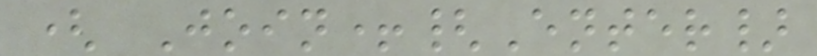( Join+{Enter}
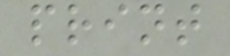print
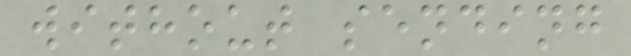without sending
